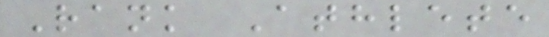Rank Athlete
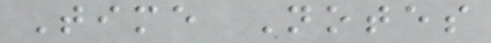Time Notes
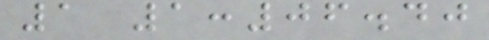1 1:06.40
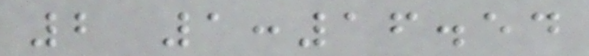2 1:16.54
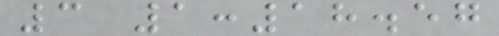3 1:18.57
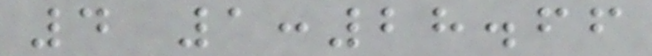4 1:28.66
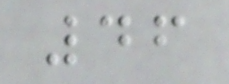46
